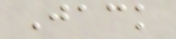Jack
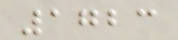1723
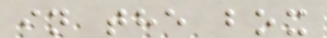in the box
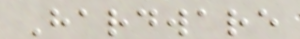Hardware
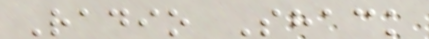Radio Shack
